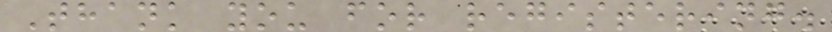Thank you for registering.
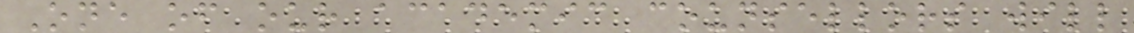One of our academic counsellors will
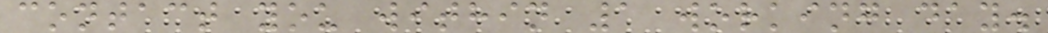contact you within 1 working day.
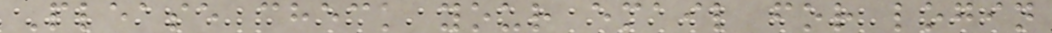Please check your email for login
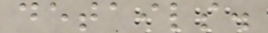details.
